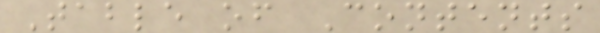Table of Contents
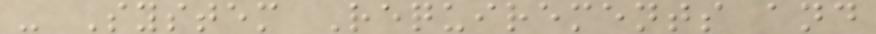- System Requirements and
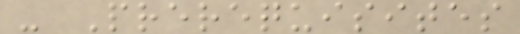- Prerequisites
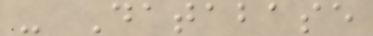- Database
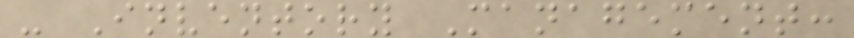- Inventory Management:
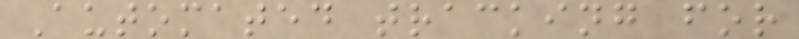Automated tracking for
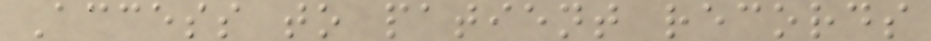Access to patient records
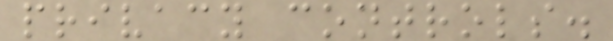privacy controls.
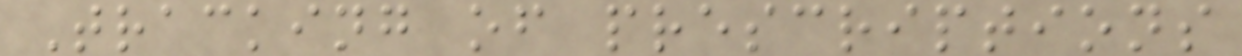Tracking of prescriptions
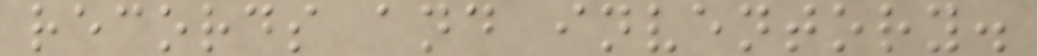records and inventory.
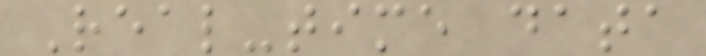Real-time data
